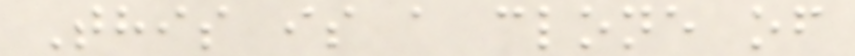This is a clone of
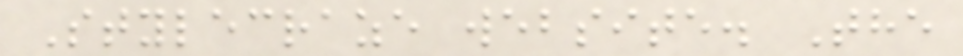Stylecraze website. The
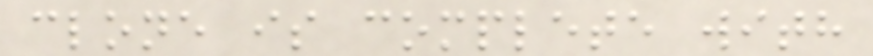clone is complete with
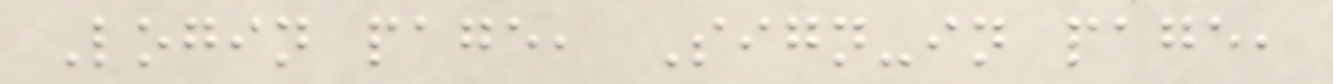Login page, Sign-in page,
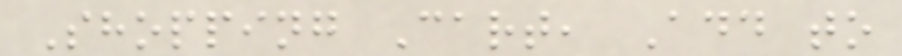Shopping Cart, Add to
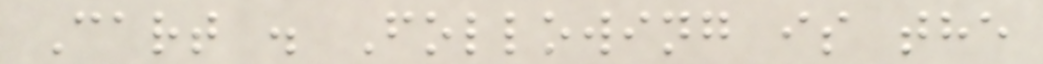Cart . Following is the
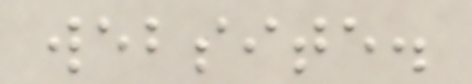website.
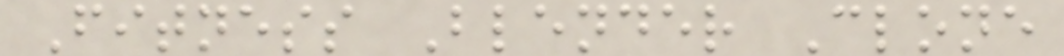Fitness Blender Clone
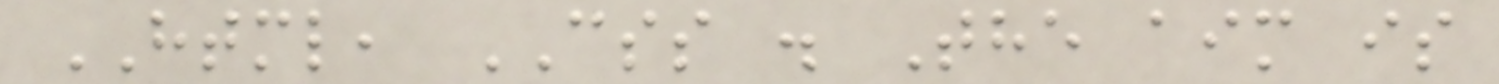HTML, CSS . The aim is
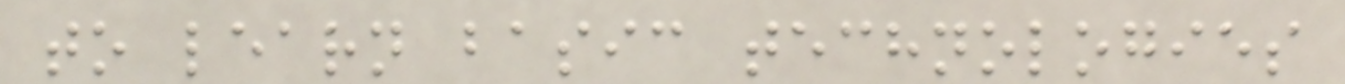to learn basic technologies
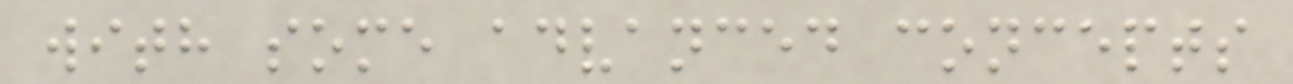with some advanced concepts
